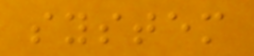system
